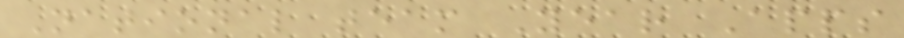National team Year Apps
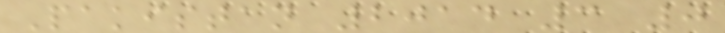Pakistan 2014 3 0
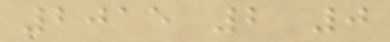2015 2 0
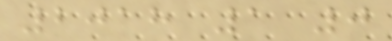2018 1 0
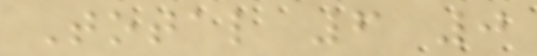Total 6 0
